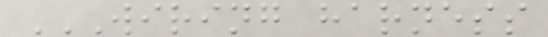WIRING HARNESS
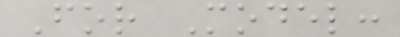For Model:
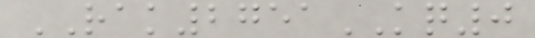RAK2751KQ0
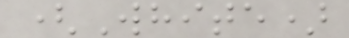(White)
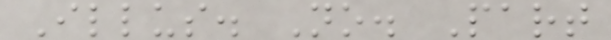Illus. No. Part
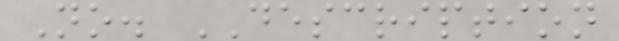No. DESCRIPTION
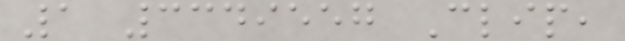1 3349557 Clip,
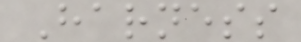Harness
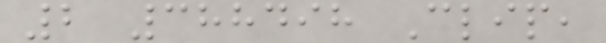2 388498 Clip,
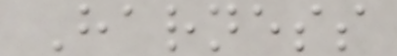Harness
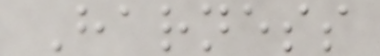Harness
